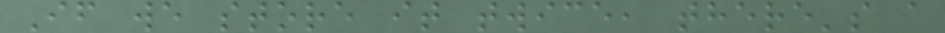If we store it twice, there's a
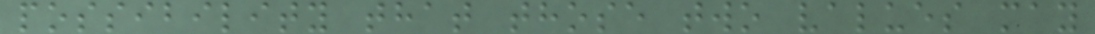possibility that those two values may
